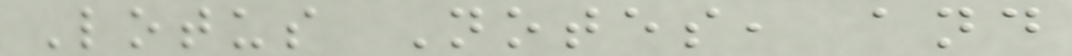Lotus Notes, and
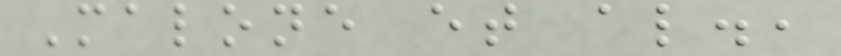Malone et al.,
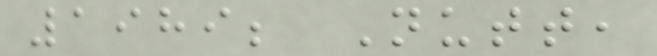1989; Nutt,
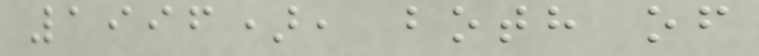1996), both of
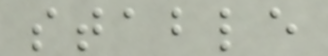stable
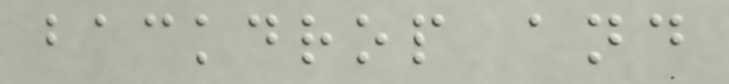backdrop and
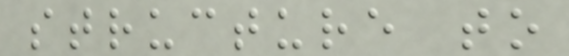structure to
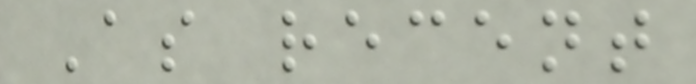As recent
